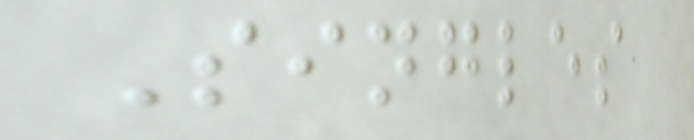Singles
